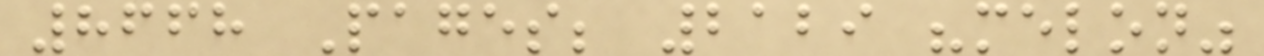8668 Pages; 2129 "melon"
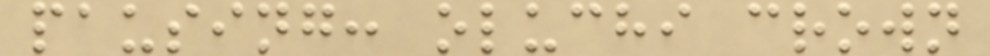pausing: oluchi crown
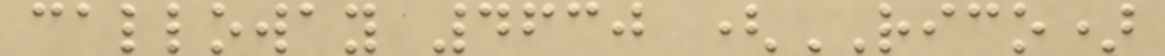calloway 4630 (RICO)
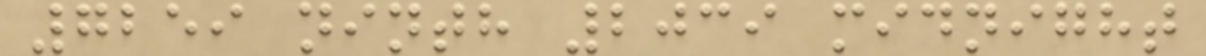7259 ninth 2039 midnight
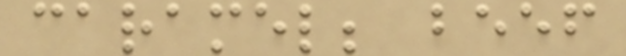caramel; beef
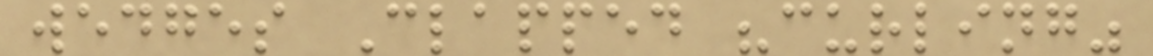wedges Clapped "curling"
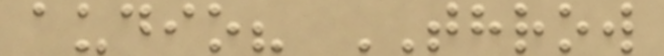audio? THROW
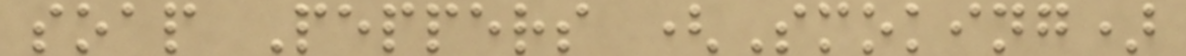soap Peppers (Smoking)
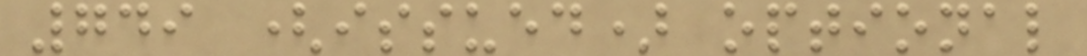749 (issued) optional
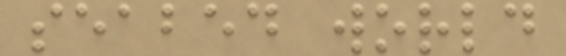seabed world
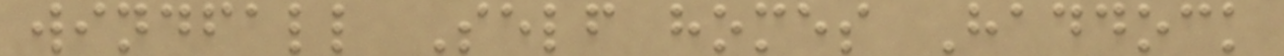windfall Self homes Haddock
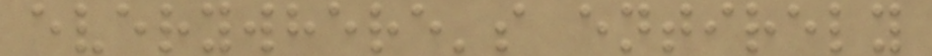everywhere's entirely
